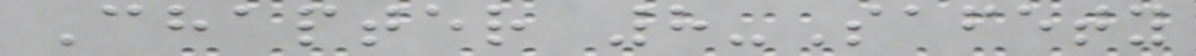Chapter 8-Safety
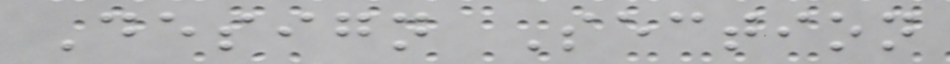Design Section
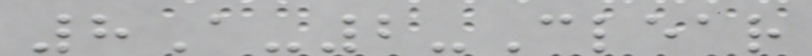8A-2-Clear
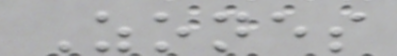Zones
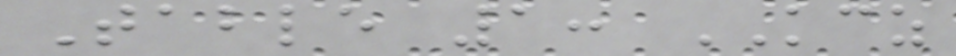Table 1: KCZ
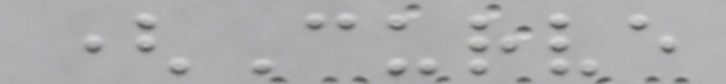(Curve
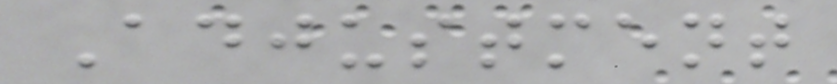Adjustment
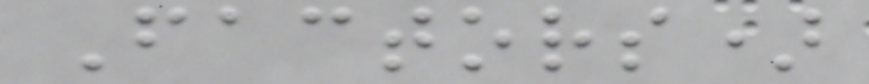Factors)
